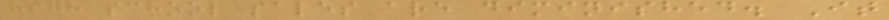high school sales are diminished. It
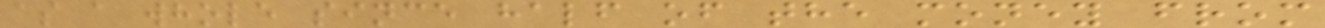as a whole since half of the money from
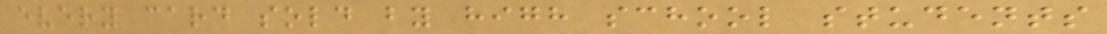every card sold by high school students
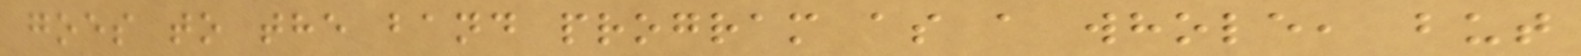goes to the band program as a whole, but
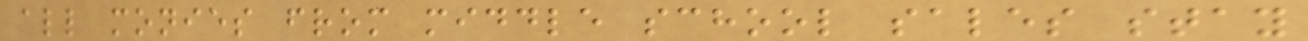all monies from middle school sales stay
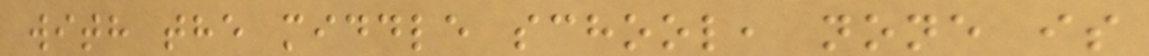with the middle school, none is
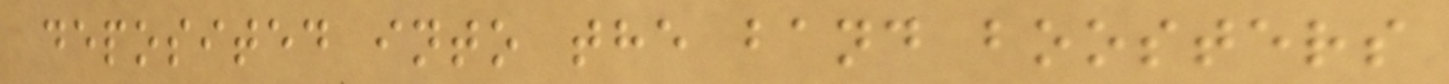deposited into the band boosters
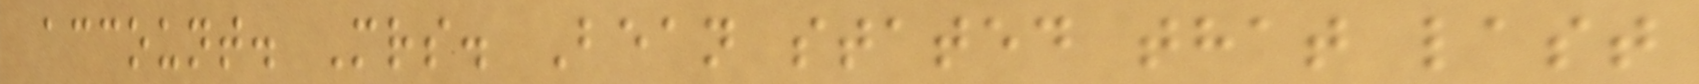account. Mrs. Bean stated that last
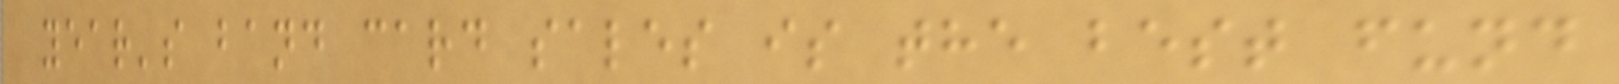year's band card sales is the best fund
